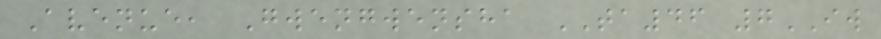Avenue, Gwengwensha TA46 7IW
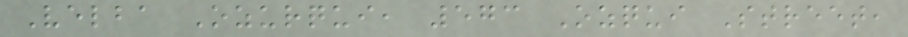Velba Ozurqui, 573 Ozqui Street,
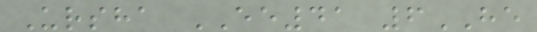Ursha EE41 6HE
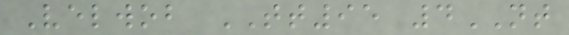Velwob TT95 4NT
